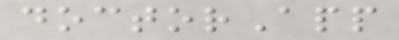doctorApp
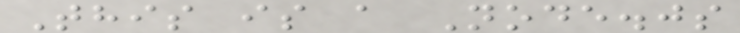This is a Node.js
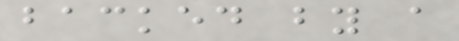backed by a
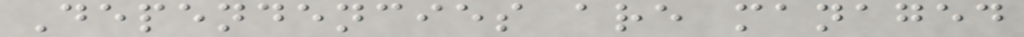Dependencies are managed
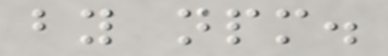by npm.
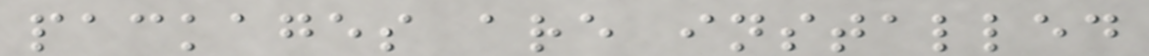packages are installed
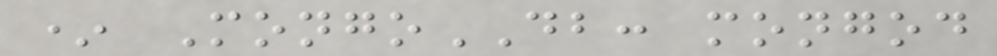* MongoDB: mongod
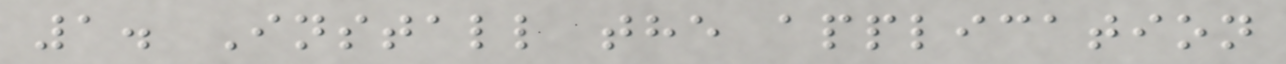1. Install the application
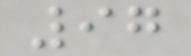97
